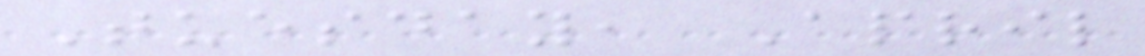Tuesday, April
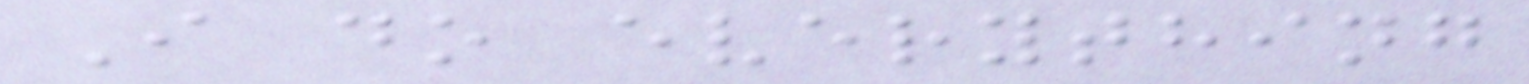I do everything
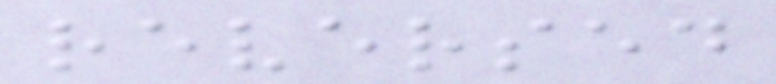reversed
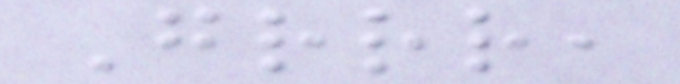Grrr,
